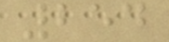254
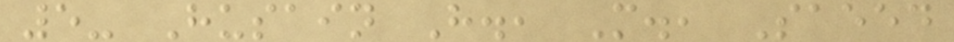5- Husain H., M., Saeed
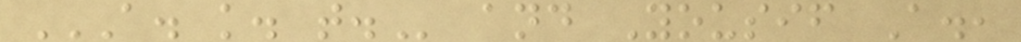A. K. T. and Yousif A.,
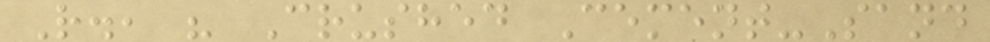R., " Crushed Cement-Sand
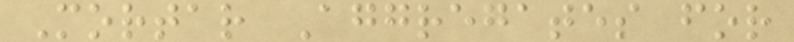Mortar Aggregates for
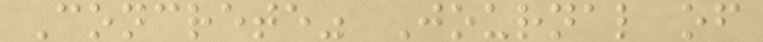Concrete" Journal of
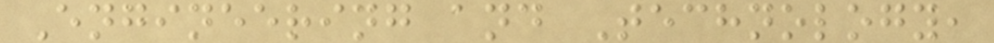Engineering and Technology,
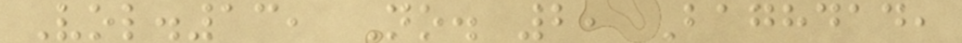Vol.13, No. 2, Baghdad,
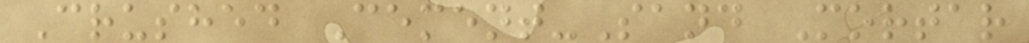Crushed Cement-Sand Mortar
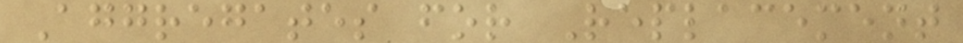Aggregates for Replacement
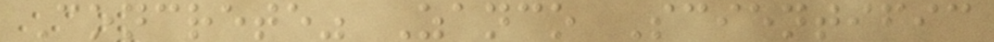Concrete" Zanco Scientific
